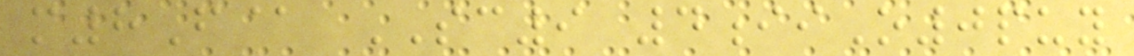m8F@ SC9 4iiO0puy
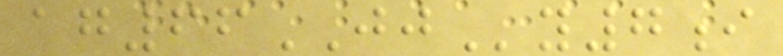ag66JJy7i
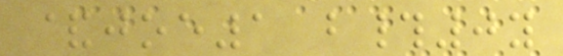&joe1 b#0y
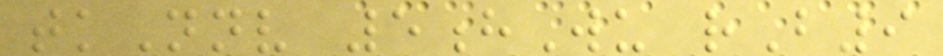tkNnv 5hWu rB9
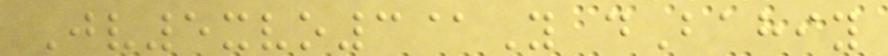Jv5xvo3@Y dBahiy
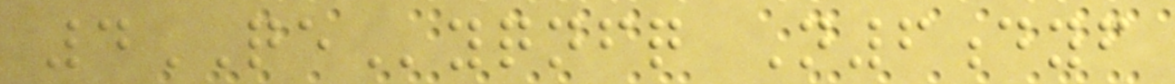4QEyqnfq N6dyf
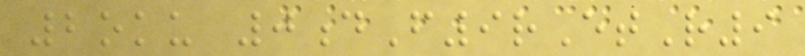2oku 0dF9rEtR9
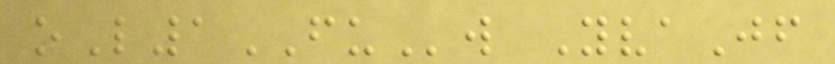oL1FUw YvaJf
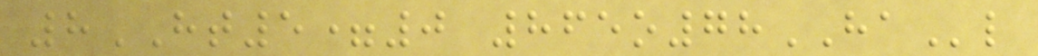8HT5=0 865o78HAl
